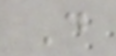D
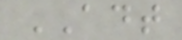ADT
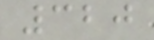320
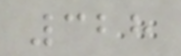328
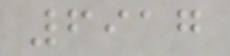6917
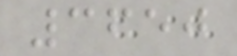3650
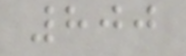800
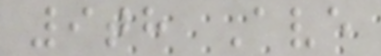9th Ave
